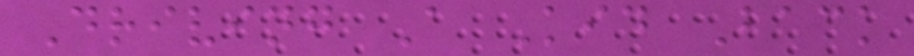Driving A Kid Back
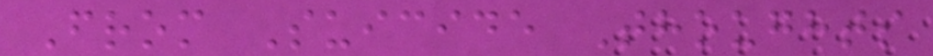From Suicide Thoughts
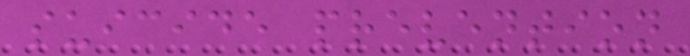suicide prevention
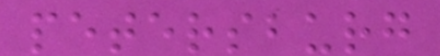petersburg
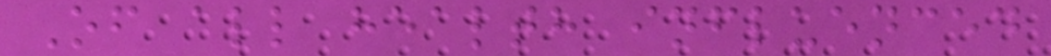Of all health influenced
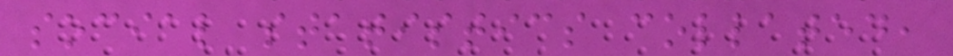social statistics collated,
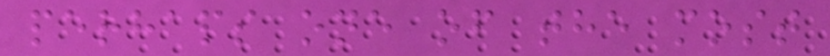perhaps one of the most
